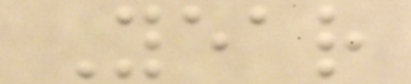Year
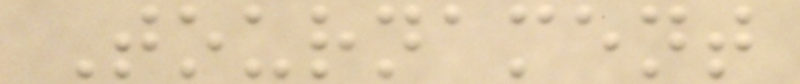Tournament
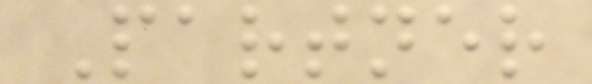Partner
